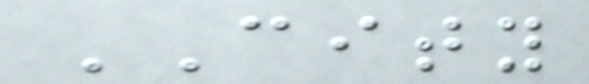CITY
